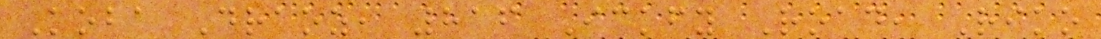Koba Draoz, 816 Ickfy Road, Riko
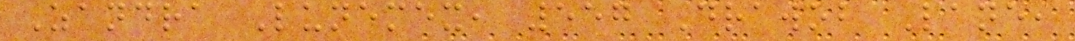Zandra Lunemex, 557 Drawob Lane,
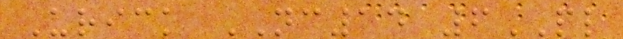Urick NC14 6PL
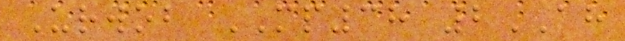Urwob MP38 2AH
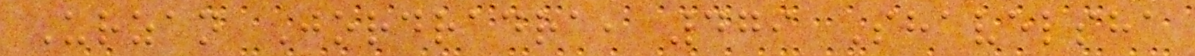Urzan Jordradra, 479 Shavelsha
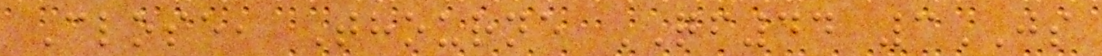Close, Thourne QF44 3JS
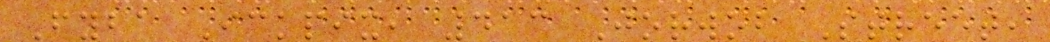Fyba Ickpix, 413 Jorwob Street,
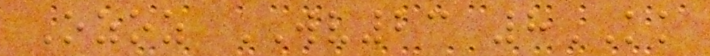Ozoz WV23 8KK
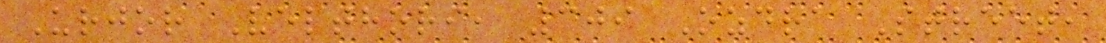Urjor Velthori, 309 Ozdra Street,
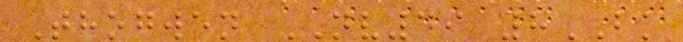Thogwen NV49 8BK
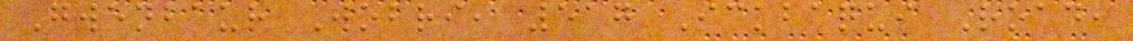Gwenbaur Wobri, 517 Ickbaqui Road,
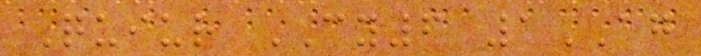Quiur CY6 1AG
